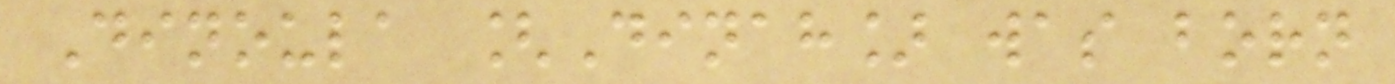Dinoula [Dinah] was born
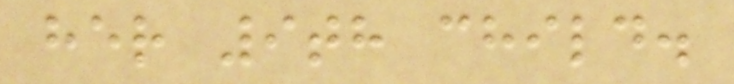her 9th child.
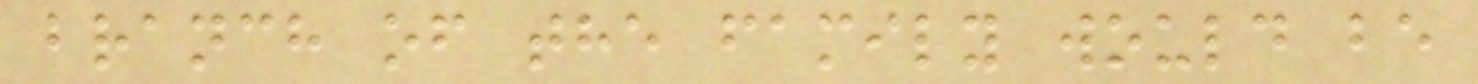branch of the family would be
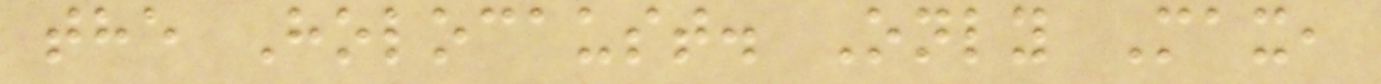the Holocaust. Only Max,
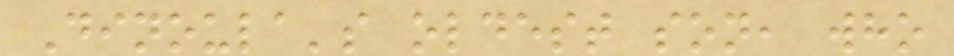Dinoula's oldest son, who
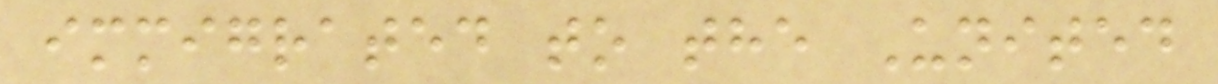immigrated to the United
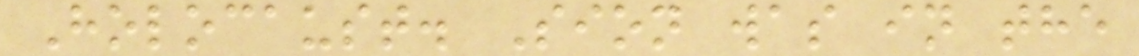Holocaust. Sion was in the
